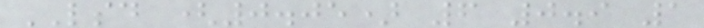LSD (0.05) 6 0.9 1
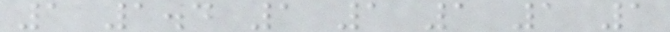1 1.4 1 1 1 1 1
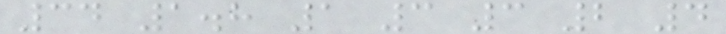34 1.8 1 3 3 2 4
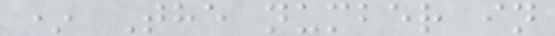* The number in
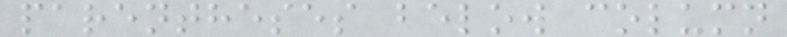parentheses below column
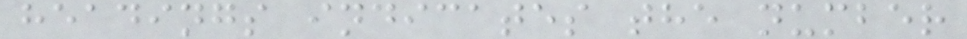headings indicates the number
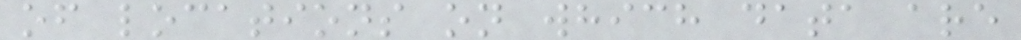of locations on which data are
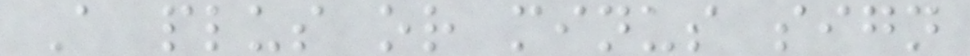A plus or minus sign
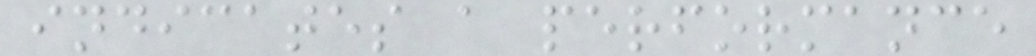indicates a performance
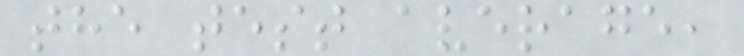the test average,
